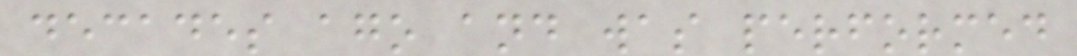decades ago and was performed
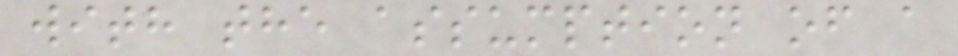with the assumption of a
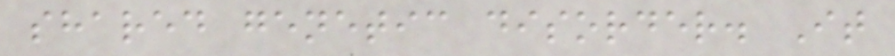shared genetic disorder. It
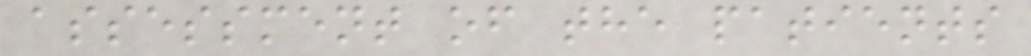assessment of the patients
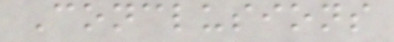Conclusions
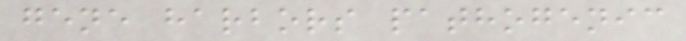gene harbors pathogenic
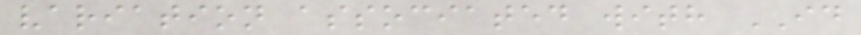variation associated with ID
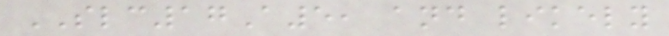SLC17A5, and likely
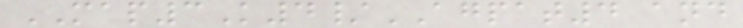MAP3K4/AGPAT4 and
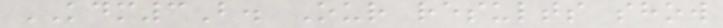KDM3B. Our results show
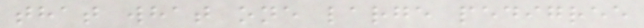that what one large pedigree
